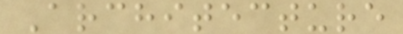Architecture
